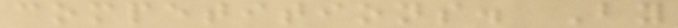competitions. By
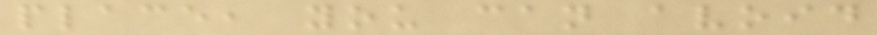place, you can avoid
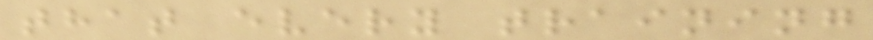that every training
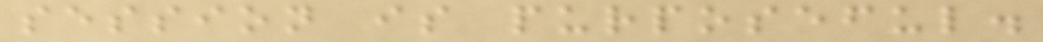session is purposeful.
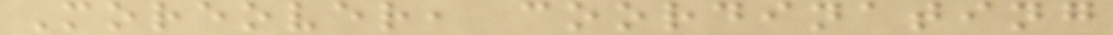Moreover, coordinating
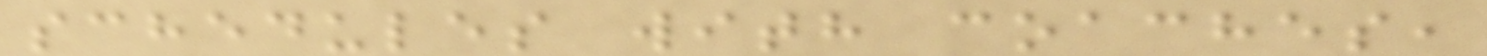schedules with coaches,
